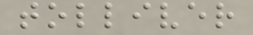tolliver
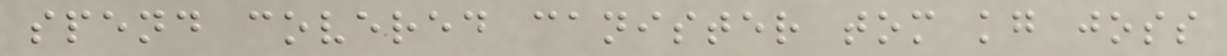spend covered canister tom kg joss
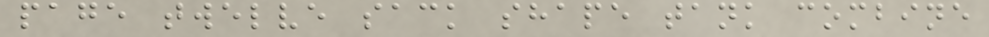page twelve sack shape tank combine
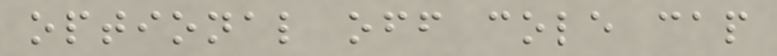optional off cole cap
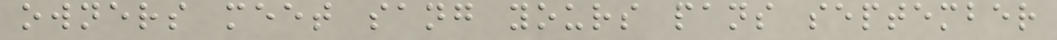owners meet sang yours pans september
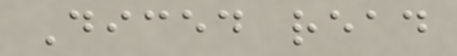Diced read
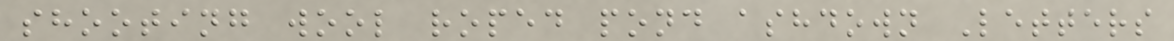shooting wool roped pond ashdown Letters
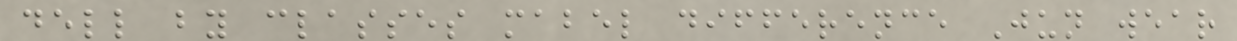dell by classes mabel difference Jun wear
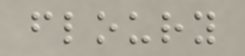floury
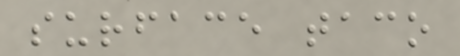surface taco
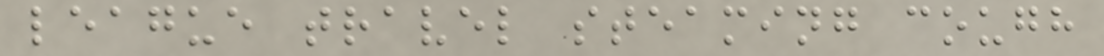league travel steaming cough
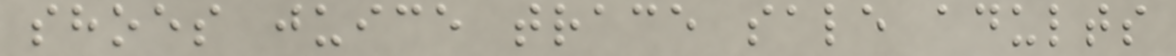shoes juice trace sale adults
